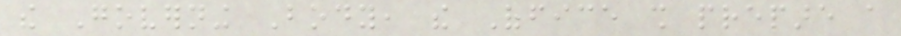the Governing Body, the Office shall prepare a
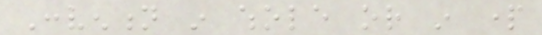Convention in whole or in part
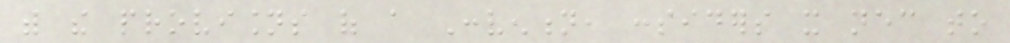with the provisions of a Convention, considers it necessary to
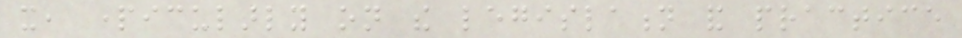it, particularly on the legislation and practice
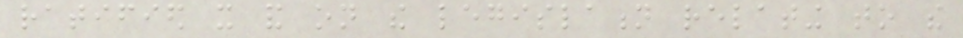ratified it and on the legislation relating to the
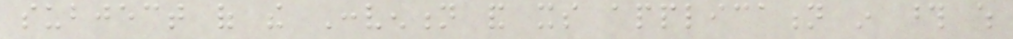subject of the Convention and its application in those which
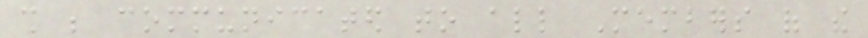shall be communicated to all Members of the
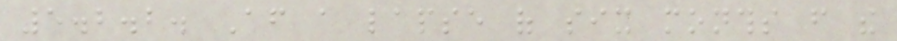5.2.2. After a lapse of six months from the
